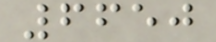6650
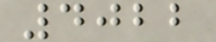4022
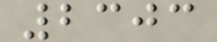2303
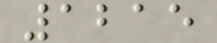1215
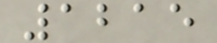1215
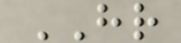HR
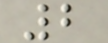2
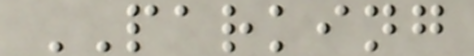PARKING
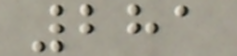281
